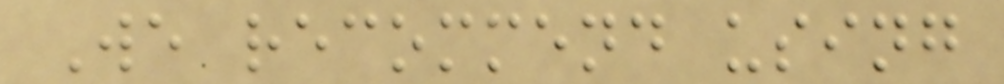We recommend using
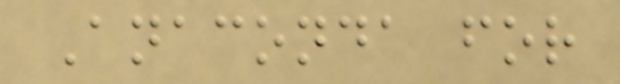Anaconda for
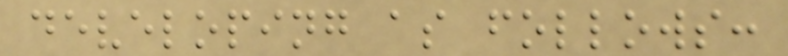developing as follows:
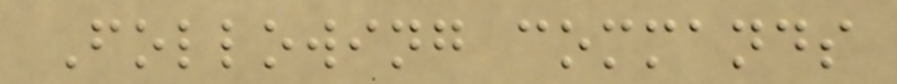Following commands
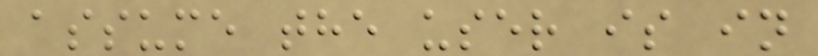assume the user is in
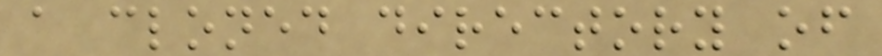a cloned directory of
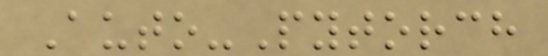Auto-Pytorch
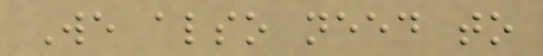We also need to
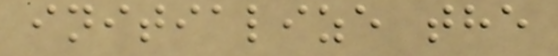initialize the
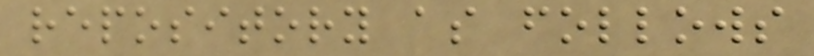repository as follows
